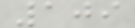109
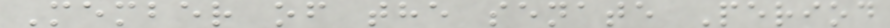Member of the senate Period
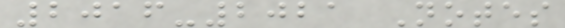2016-2021 Notes
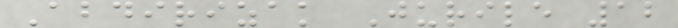Abdirizak Jurile 12
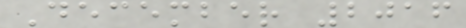December 2016
